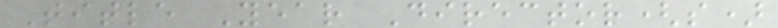Title Year Director(s)
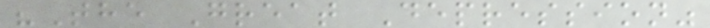"The Great Depression"
